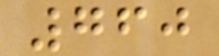760
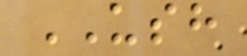USH
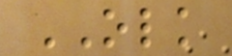OLK
